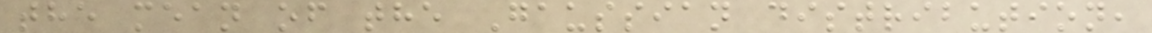the mean of the Gaussian distribution,
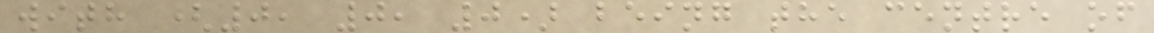with (0, 0, 0) being the centre of
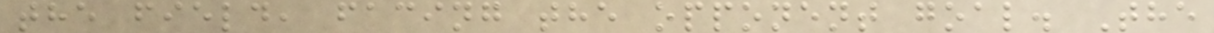the field, facing the opponent goal. The
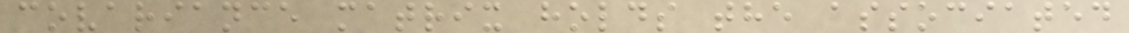covariance matrix holds the associated
